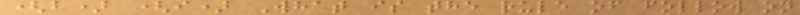(b) (i) What is the rule of follow on
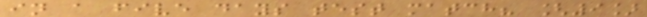in a five days test match? [9]
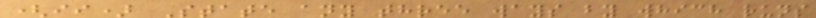(ii) State any three ways by which runs
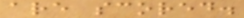are scored.
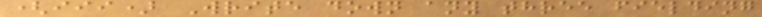(iii) Write down any three fielding
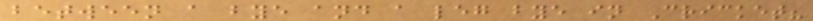between a bye and a leg bye in Cricket?
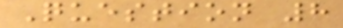Question 8
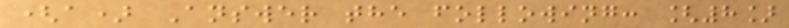(a) Answer the following: [8]
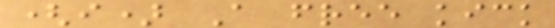(i) A free kick
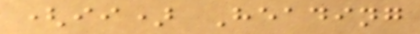(ii) Heading
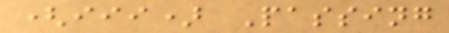(iii) Passing
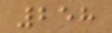258
